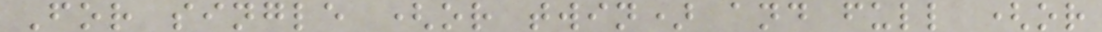For single (or twin) and full (or
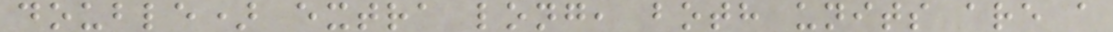double) extra long, both units are a
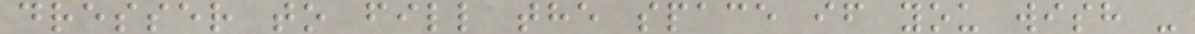dresser to fill the space if you wish -
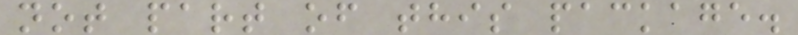not part of this package.
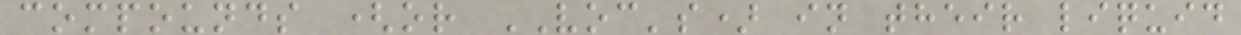compounds (or VOC's) in their liquid
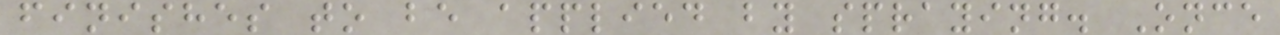finishes to be applied by spraying. Once
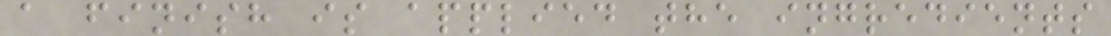a finish is applied the ingredients
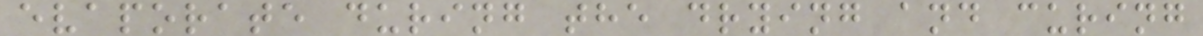evaporate during the drying and curing
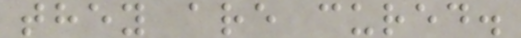they are cured.
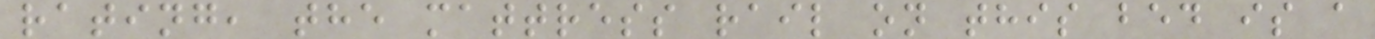rating, the mattress rail on this bed is a
